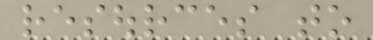resources to
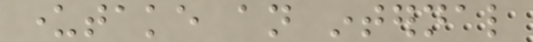undertake an internal
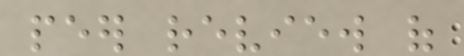peer review of
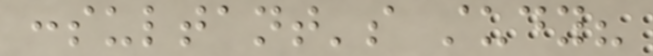consultant's study?
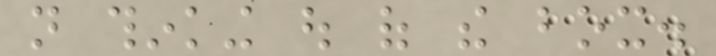not thinking out of the box.
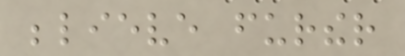believe further
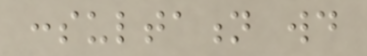consultation would
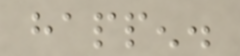happen.
